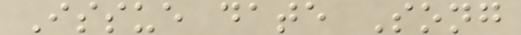Issue date Song
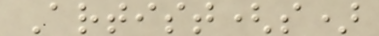Artist(s)
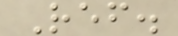Ref.
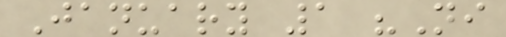January 1 "Ni
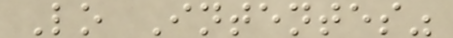Lo Intentes"
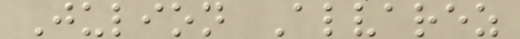Julion Alvarez
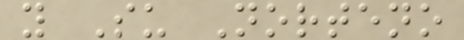y Su Norteno
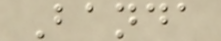Banda
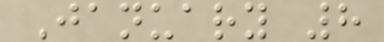January 8
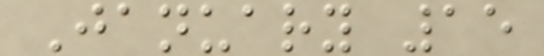January 15
